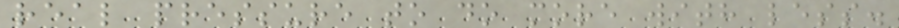real pressure to do more with less.
